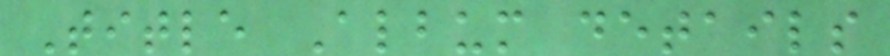Title Album details
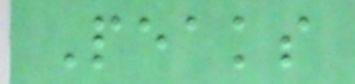Peaks
